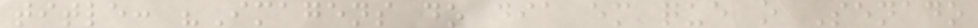title: "Imagens do dia em que o Senado
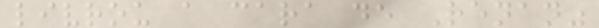livrou a cara de Renan"
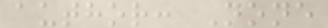author: None
